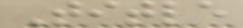Title
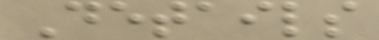Details
